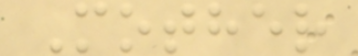Mother
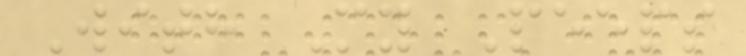With My Peeps
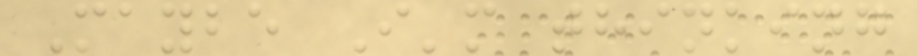Maybe I'm thinking
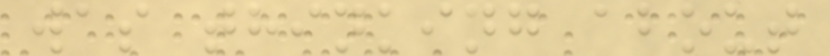was thinking about
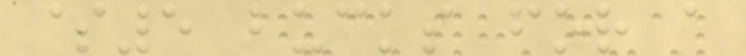$5 bucks for a
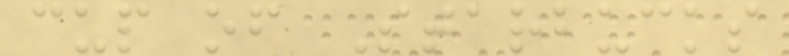cup of Starbucks
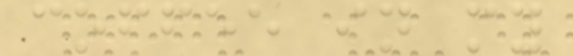coffee in my
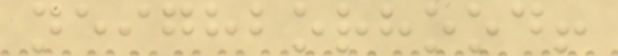neighborhood!
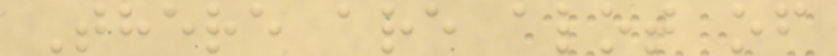There are alot of
